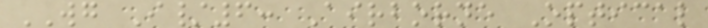WG I/6: Airborne Optical
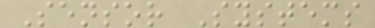Sensor Systems
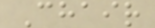Chair
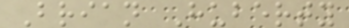Brian Huberty
